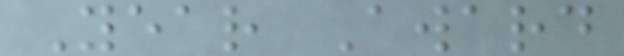Year Award
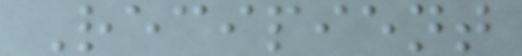Recipient
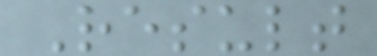Result
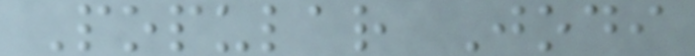Popular Jodi
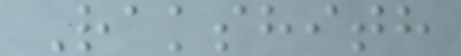Rakshith
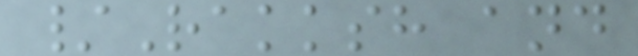/Rakksh and
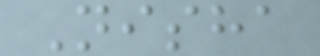Nisha
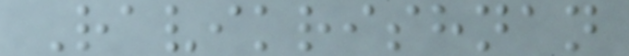Ravikrishnan
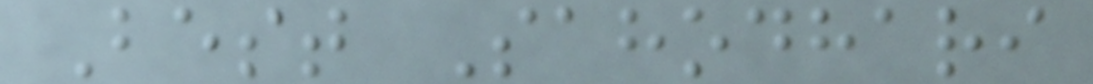Best Sahodhari
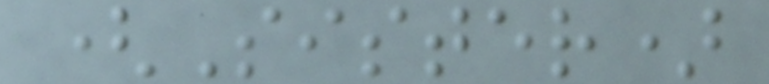(Sister)
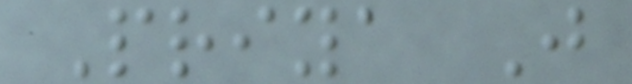Priya J
